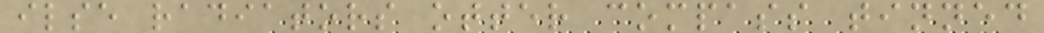ilse radiators otter compass tinned
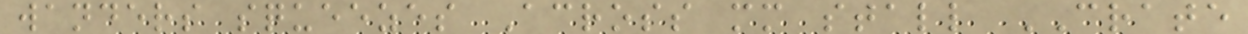wanders squeezes Across mm stall CRATE
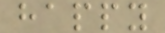happy
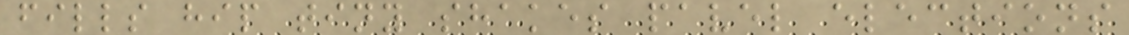fills hip tiny shakes pavel elections
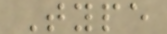Type
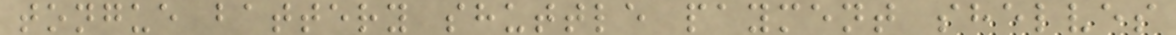tongue battery shuttle payment shelves
